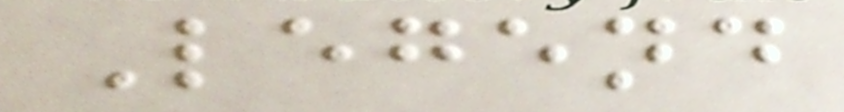Legend
